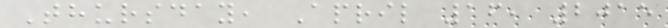Thursday, April 16, 2015
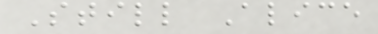Still Alice
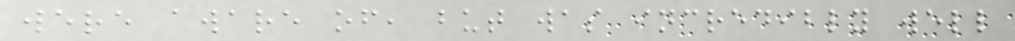were aware of, but was incredibly well
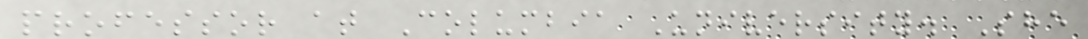professor at Columbia University. She
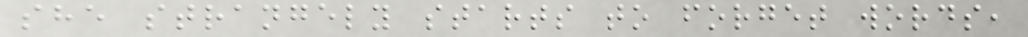she strangely starts to forget words,
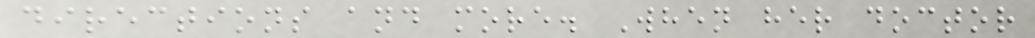directions and more. When her doctor
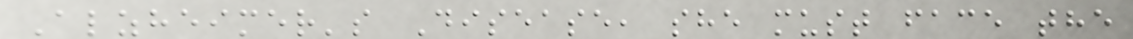Alzheimer's Disease, she must face the
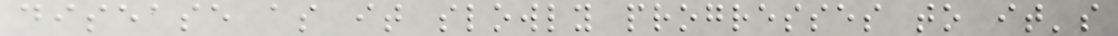disease as it slowly progresses to it's
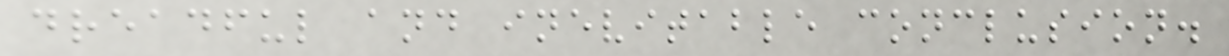dreadful and inevitable conclusion.
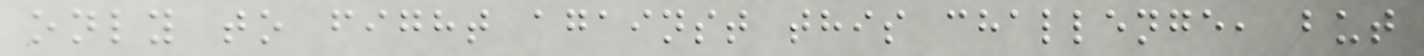only to fight against this challenge, but
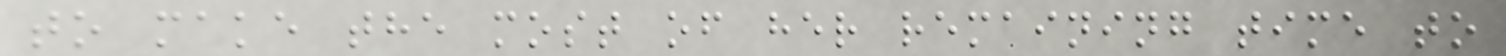to make the most of her remaining time to
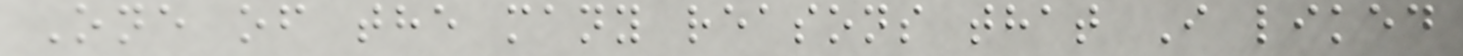One of the many reasons that I liked
